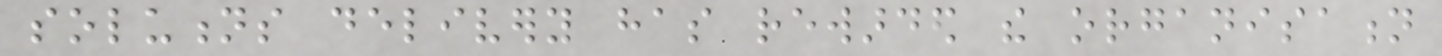solutions delivery has rewarded the organisation
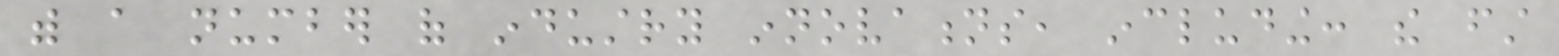with a number of industry innovations, including: the first
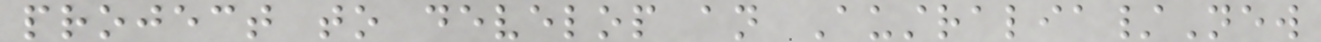project to develop an Australia/New
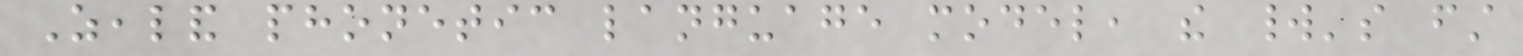Zealand phonetic language model, the world's first
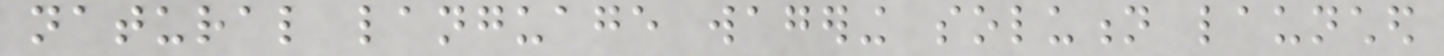natural language wagering solution launched
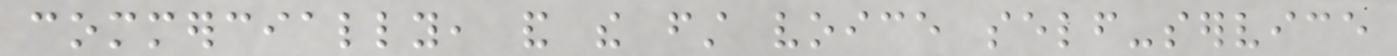commercially, and the first voice self-service
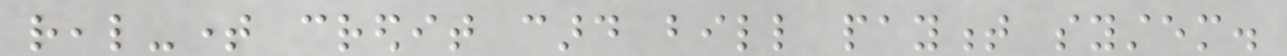real-time credit card bill payment system.
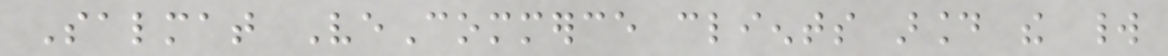Salmat VeCommerce clients around the world
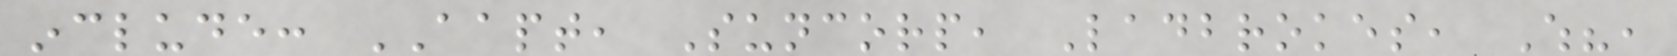include: AAPT, Suncorp, Ladbrokes, Which?,
